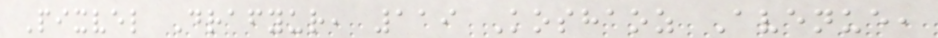Pixvel Drafyur, 119 Koshaoz Avenue,
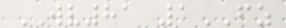WV81 1FZ
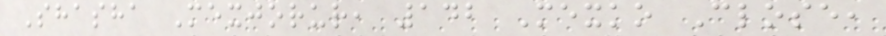Shasha Mexjorur, 142 Mexko Close,
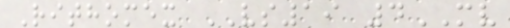Rithomex VS19 4MV
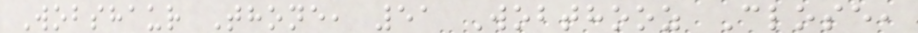Wobshaur Thone, 51 Wobthooz Close,
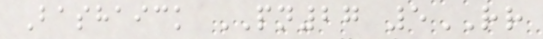Bashaick PN27 5RR
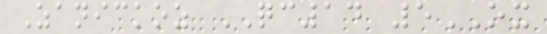Zanickoz QC14 5OX
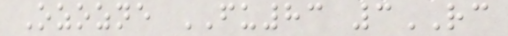Ozozne FU83 3RC
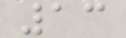13
